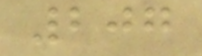207
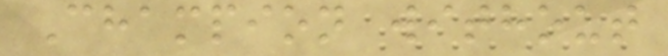Champion without
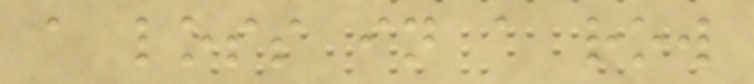a loss in a row
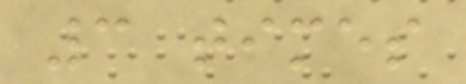3 times
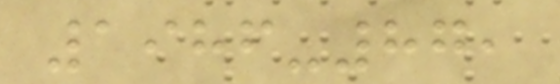1986-87,
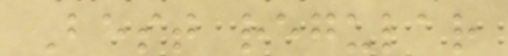Best regular
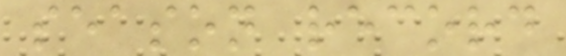season record
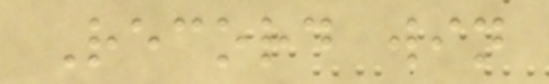Record win
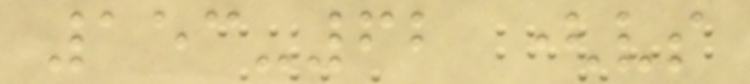153-62 (vs
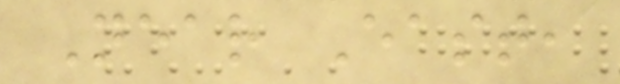Near East,
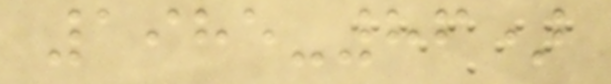1985-86)
